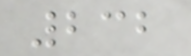232
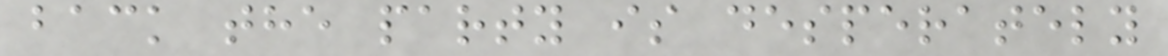back the party is desperately
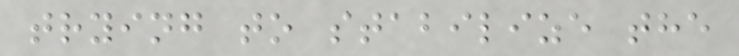trying to stabilize the
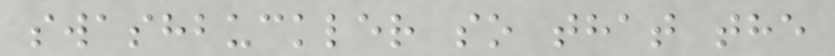swashbuckler so that the
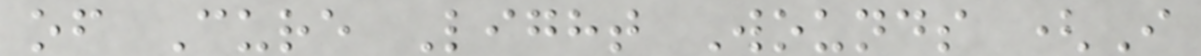of Cure Light Wounds (I
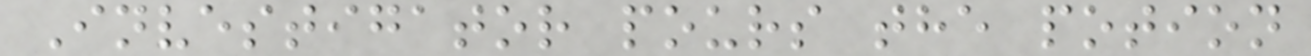Investigator pours the potion
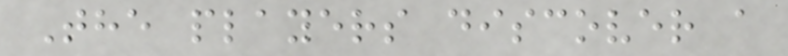The players discover a
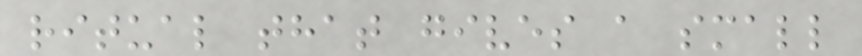ritual that gives a small
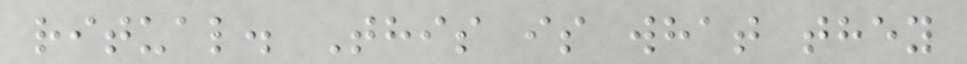ritual. This is what they
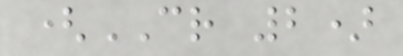(CR 2)
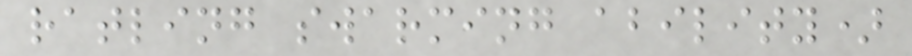ratling swarming ability)
